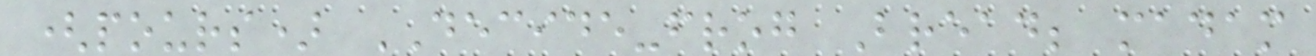(pours) DECIDE-frog Bread; madam
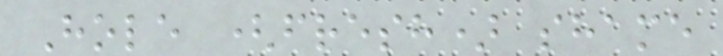Hole (fresh) shame
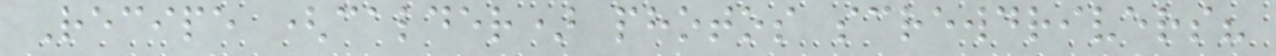Recipe (calder) photos screwdrivers?
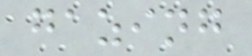gazing
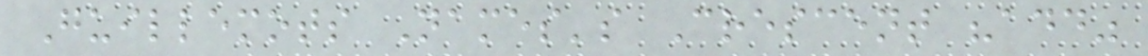Guillemots Names's Crescent "add"
